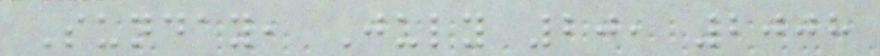Sunday, July 20, 2008
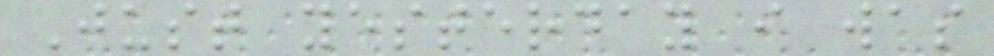Just yesterday i was
